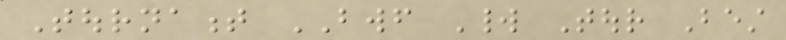Tournament BWF World Tour Best
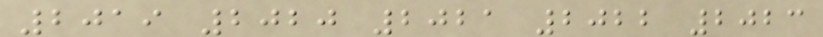2019 2020 2021 2022 2023
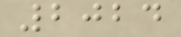2024
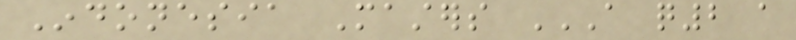Indonesia Masters A Q2 A
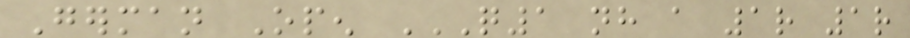German Open Q1 NH A 1R 1R
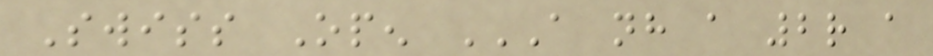Swiss Open A NH A 2R A
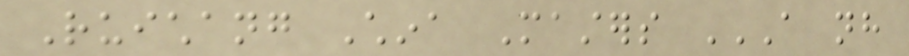Ruichang China Masters A NH
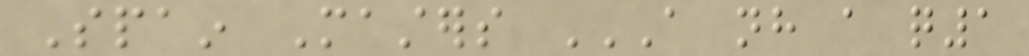Spain Masters A NH A Q1
